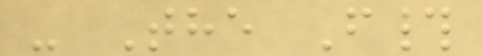- The F#
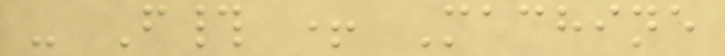- F# + Machine
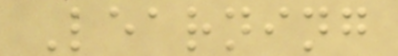Learning
